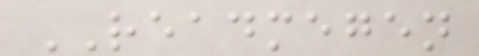READMEGEN
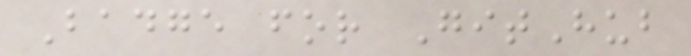Badge for GitHub
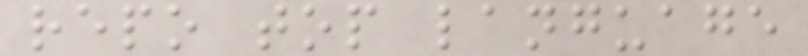repo top language
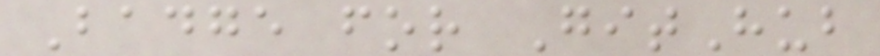Badge for GitHub
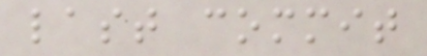last commit
